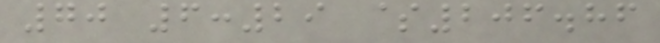70 6:29 $206.86
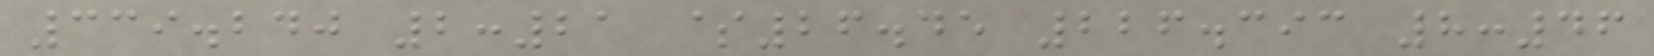339.240 2:21 $26.45 226.393 8:46
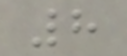8
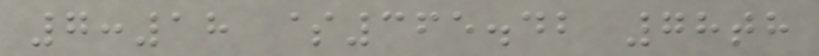7:18 $365.42 78th
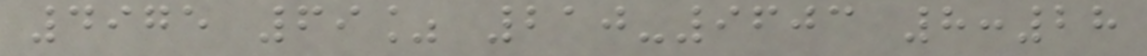4975 69% 210-9603 8:28
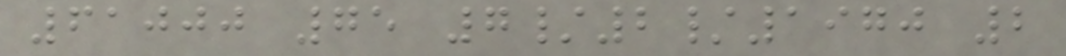61000 75 7/2/1970 2
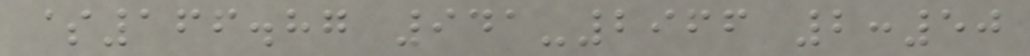$166.87 941-2966 2:50
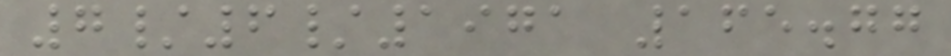7/6/1971 165.77
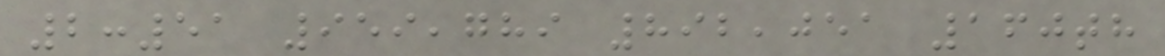2:51 959,789 892,051 160th
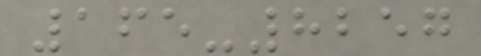165-8257
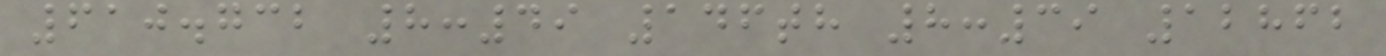610.732 8:49 146th 8:39 12862
